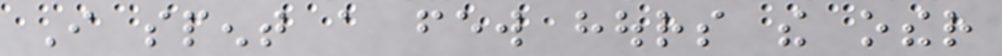I spent a few hours the other
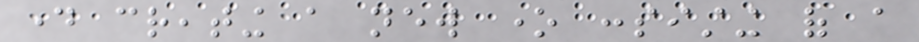day creating a new one consisting of a
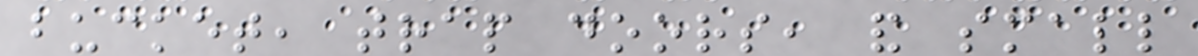bucket, trap doors, and small
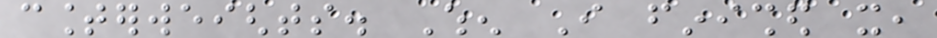counterweights. When I finished it,
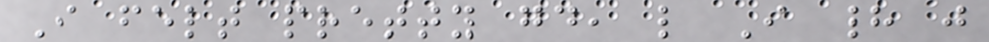I felt pretty good, like I had just
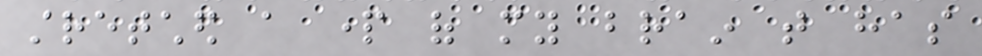stretched a part of my brain that has
